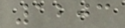1203
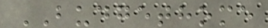BUDGETHOME
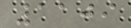1109
